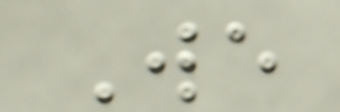We
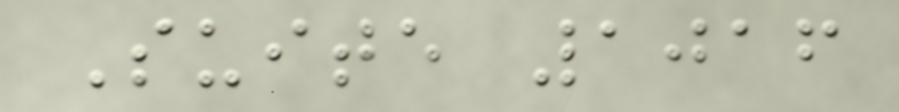Suite 1016
